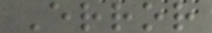Error
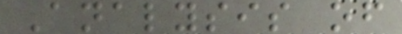Analysis of
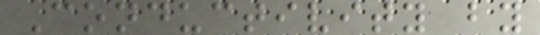Conductivity by
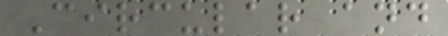Circular and
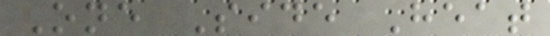One Side Heat
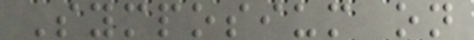Symposium on
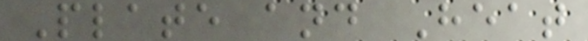Plate and Heat
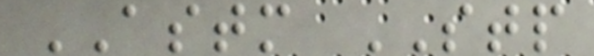ASTM STP
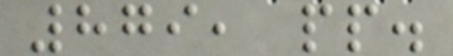879, pp.
